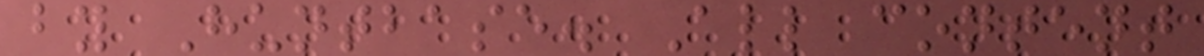by Huntbase. All content
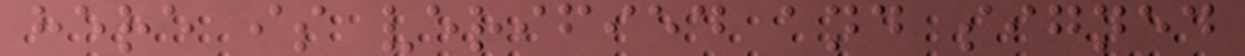here is verified and signed
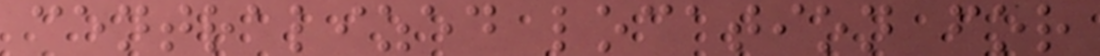centralized location for
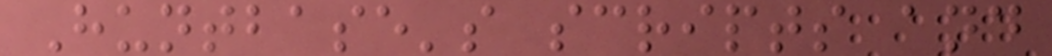Huntbase's scripts and
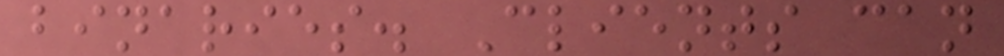binaries. Clients can
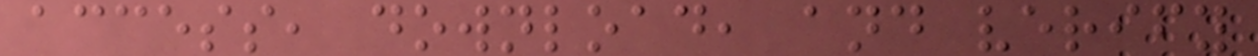access, download, and verify
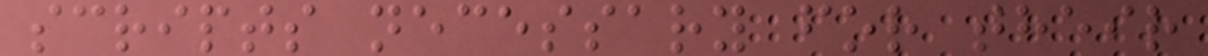scripts necessary for their
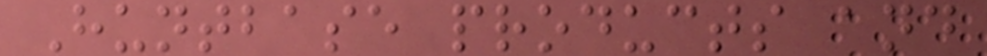Huntbase products and
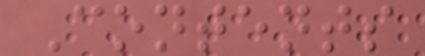Contents
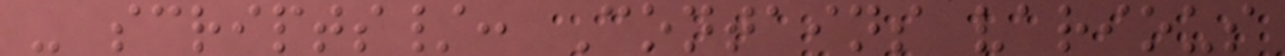- scripts/: Contains various
